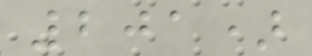201)
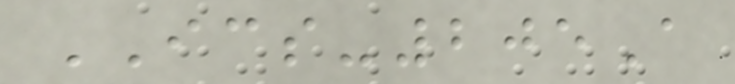ICS-205A
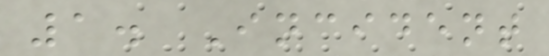1. Incident
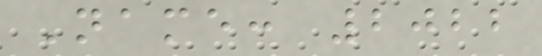Name: 2022
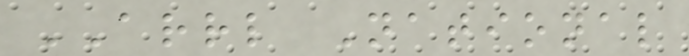ARRL National
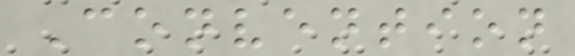Convention
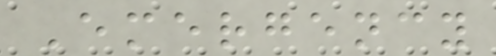Emergency
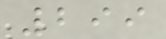299
